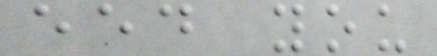eed you
